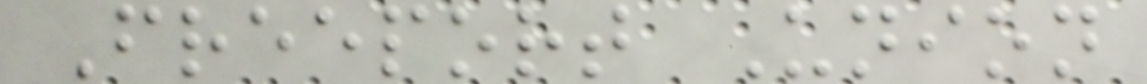Freeport Union
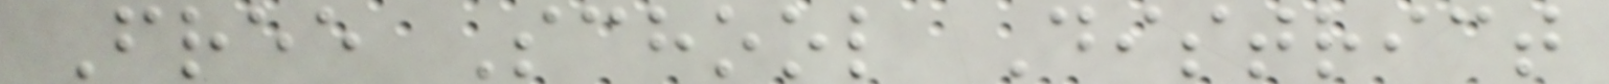Free School District
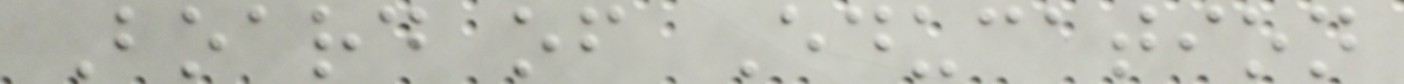Board of Education
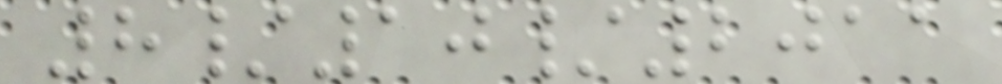8/10/2011
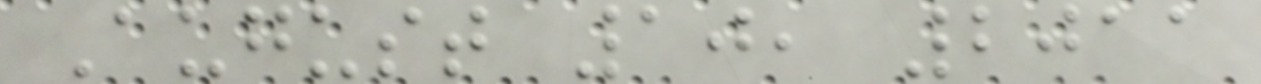August 10, 2011
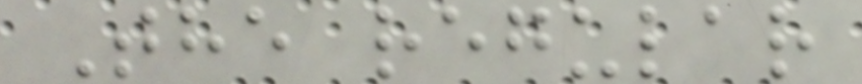The regular
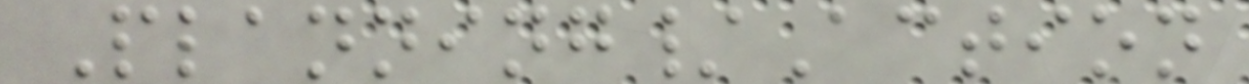Planning/Action
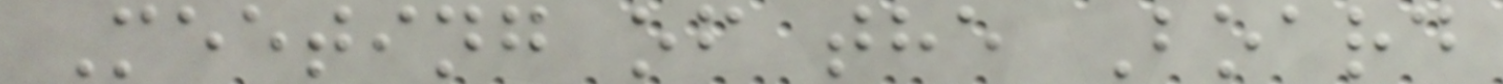Meeting of the Board
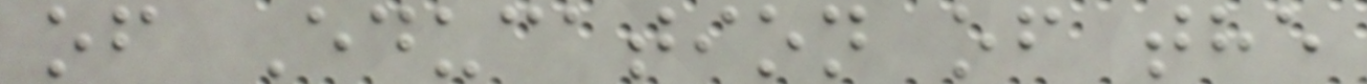of Education of the
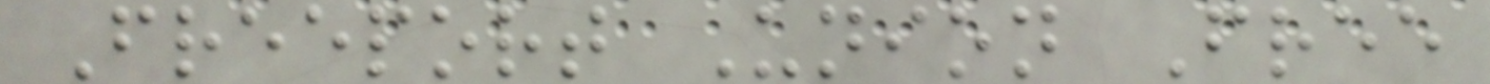Freeport Union Free
